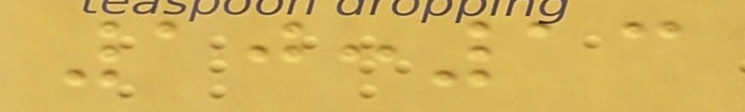10:13
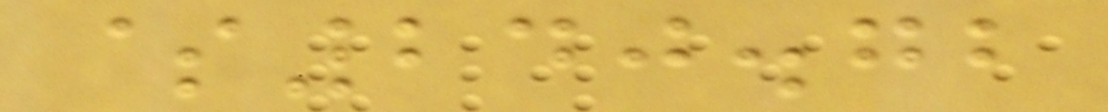$240.72
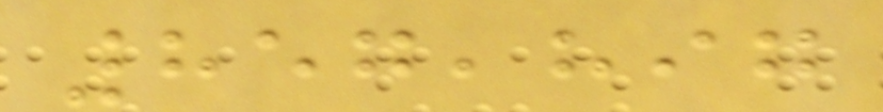857,897
